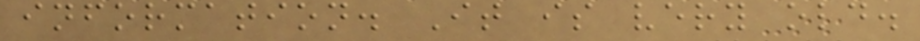information. It is very old.
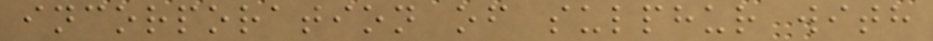incorporation of sulphur with
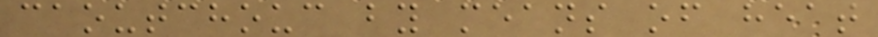caoutchouc by means of heat
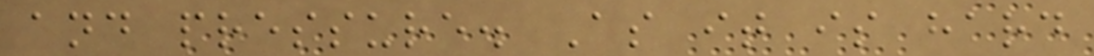and pressure. As it is hard
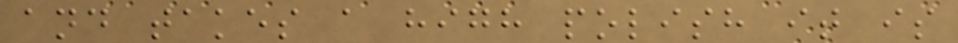and takes a high polish it is
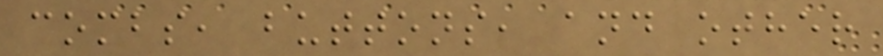combs, buttons, and other
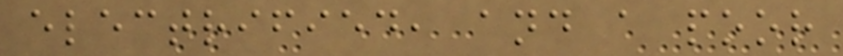electrified, and a poor
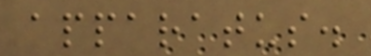apparatus.
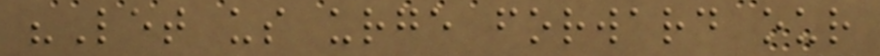"Let us urge forward our
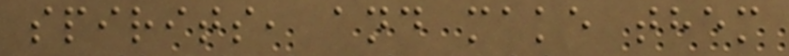spirits, and make them
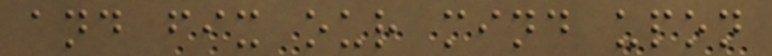and fix our mind upon
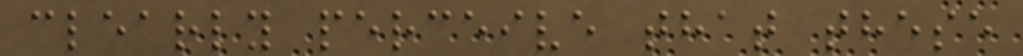clearly perceive that these
